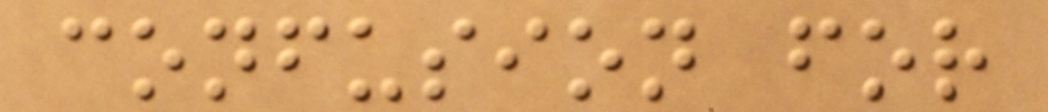confusion for
